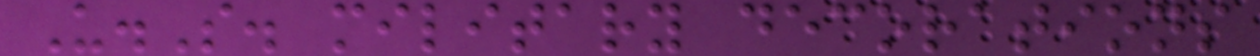U.S. military decorations
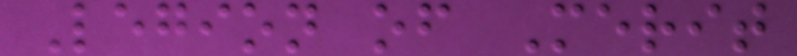Legion of Merit
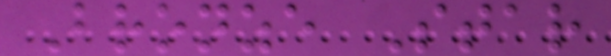Bronze Star
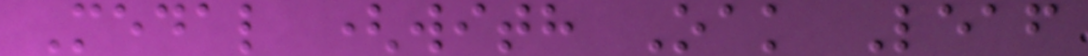Medal (with Oak Leaf
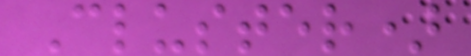Cluster)
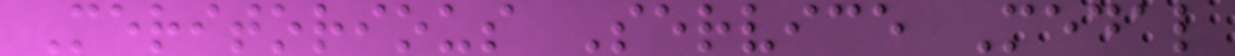Meritorious Service Medal
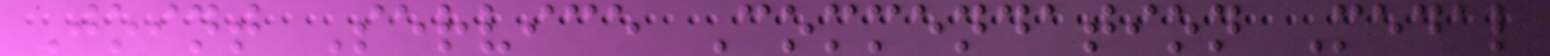Joint Service Commendation Medal
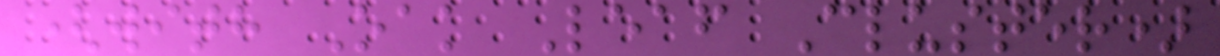(with Oak Leaf Cluster)
